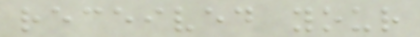received your
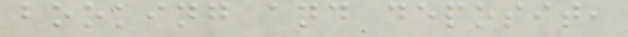booking and deposit,
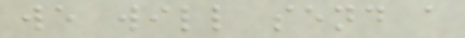we will send a
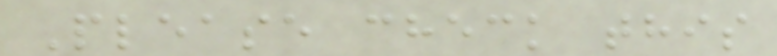Please check this
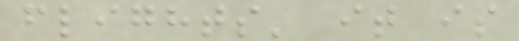flights' it is
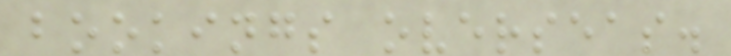bookings overseas.
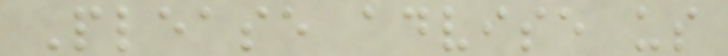Please advise us
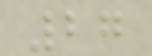27
